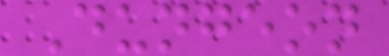Dungeon
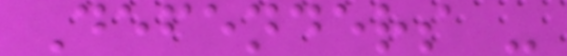Defenders -
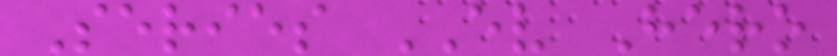Series EV Hero
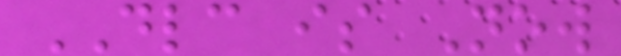DLC is Now
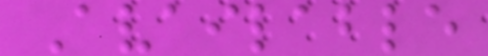Available
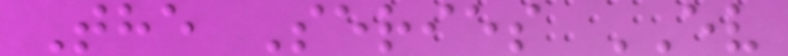The Series EV
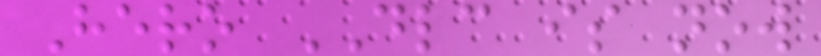Hero DLC is now
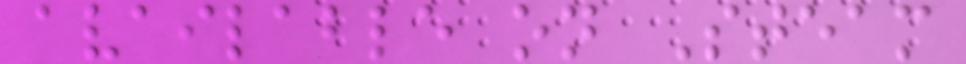available on Steam
